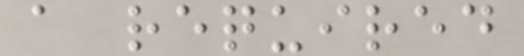a required
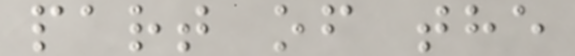part of the
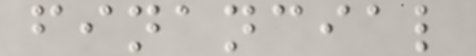financial
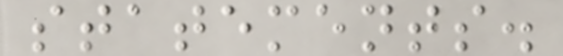statements.
